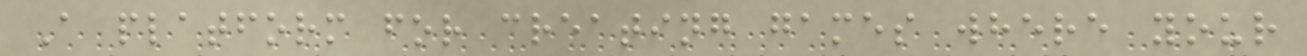A platform for creating games where your
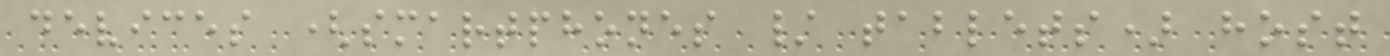devices (smartphones / tablets) host
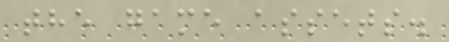the game assets.
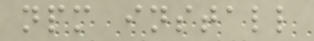npm install
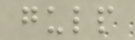gulp
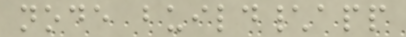node build\app
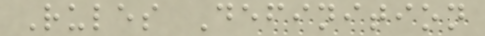Rules Definition
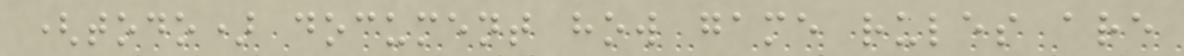(todo) document how game rules are
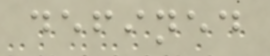defined
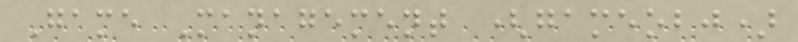Game Management (gameobj)
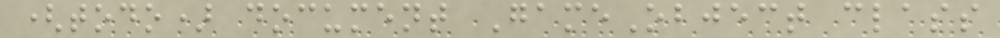(todo) document GameObject class
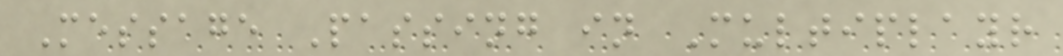Message Passing in Multiplayr
